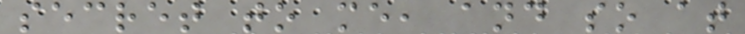secret to me, and so at
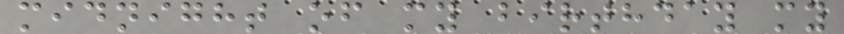midnight of my birthday my
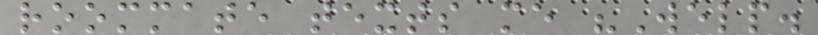roommate texts me "Welp.
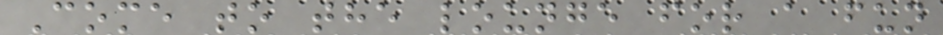Come to the lounge for a fun
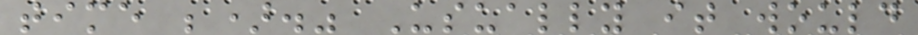time ;)." Usually it would
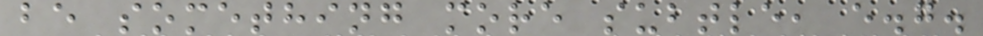be something more subtle, e.g.
